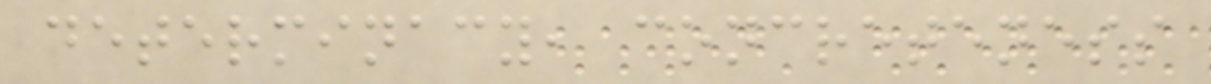determinacy, concreteness
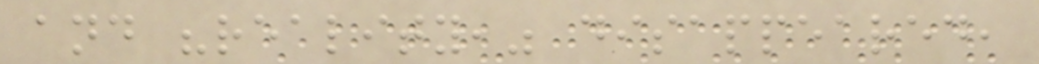and "reality," disappeared,
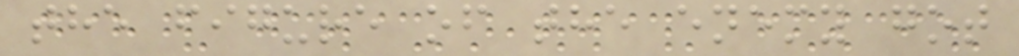the figure of the enemy got
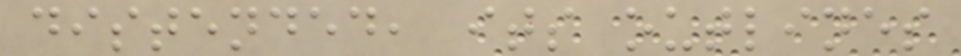distended, its outlines
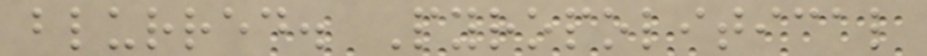blurred. Pyropolitical
